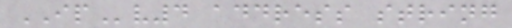IPv4 address string
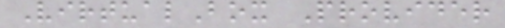VirtualBox Provider
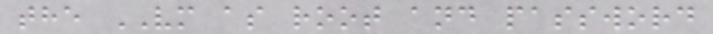the VM as root and password
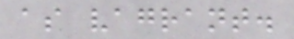as vagrant.
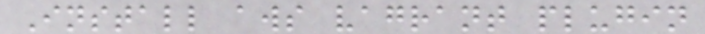Install aws vagrant plugin
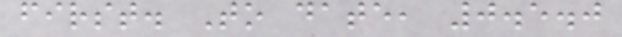first. To date, 0.5.0
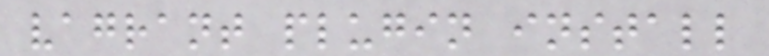vagrant plugin install
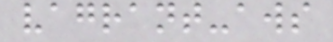vagrant-aws
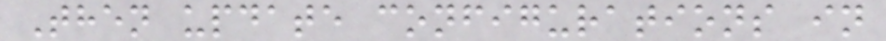Then update configurations in
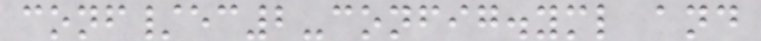conf/ec2-config.yml and
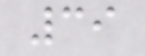39
